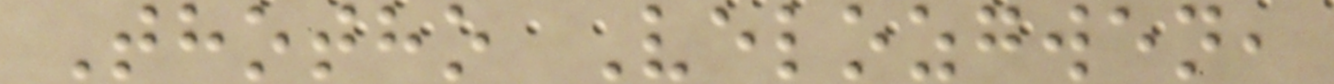Thotho Velozgwen,
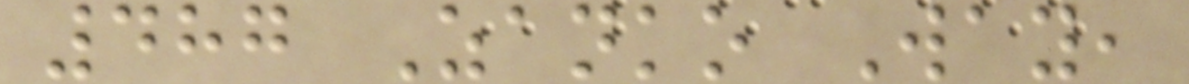487 Zanko Way,
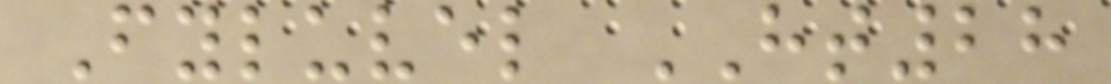Fyluvel HT28
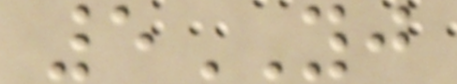5YJ
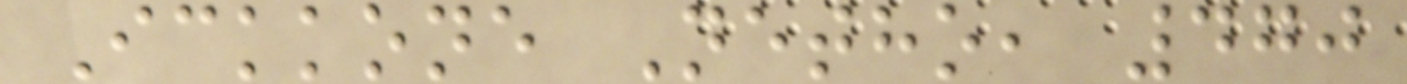Ickkone Netho, 470
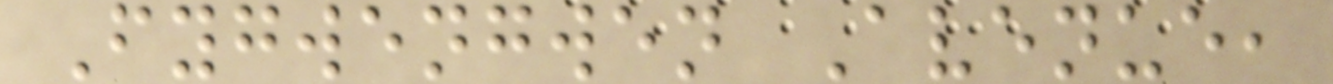Fygwengwen Avenue,
